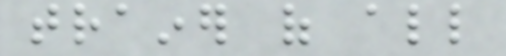trainer of all
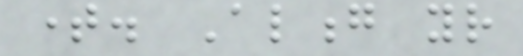time. Along your
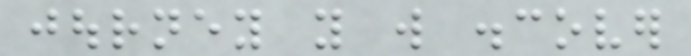journey you will discover
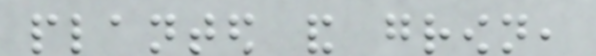planted and grown,
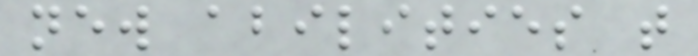new abilities that
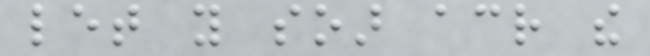let you soar across the
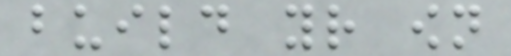build your own
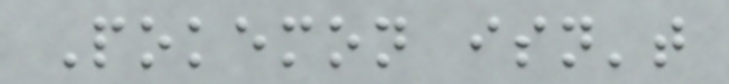Pokemon isn't
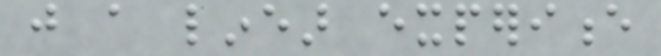just a linear experience
